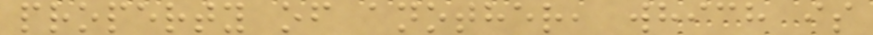property of another, which is
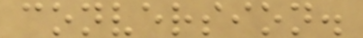conversion.
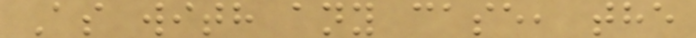As with any case, the
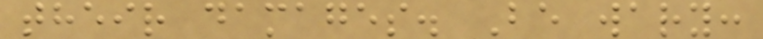their damages. Be wary:
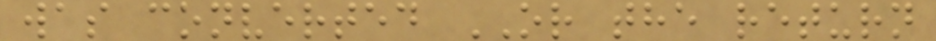was converted OR the return
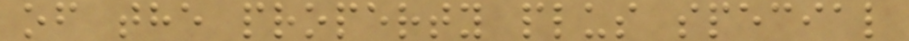of the property plus special
